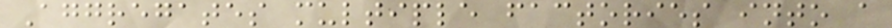Aggregates multiple factories into a
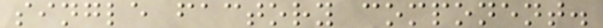single factory component.
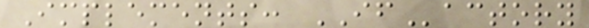Implements: IFactory
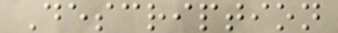Description
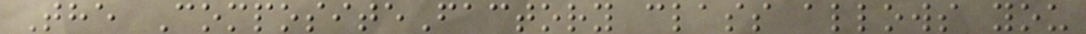The CompositeFactory class allows you
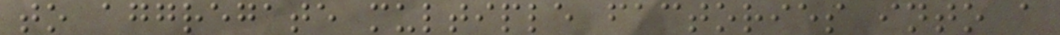to aggregate multiple factories into a
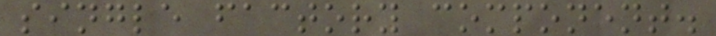single factory component.
